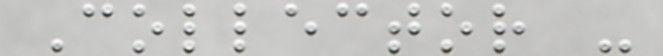Collector -
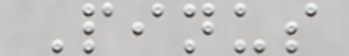Pinus
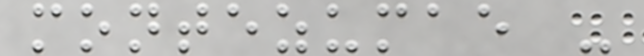montezumae -
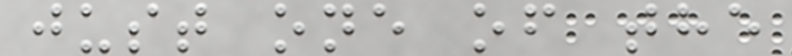just one of the
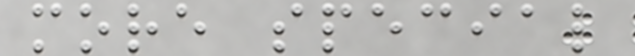more special
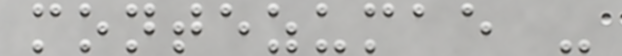montezumae -
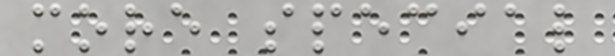more special
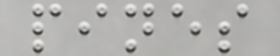pines
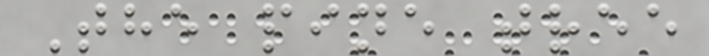The pine tree
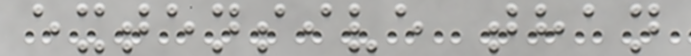extensive than
